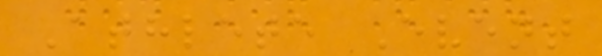Athlete Event
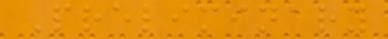Preliminary
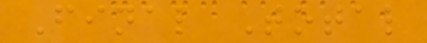Final Total
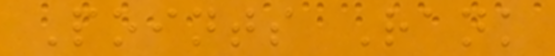Points Rank
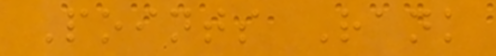Points Rank
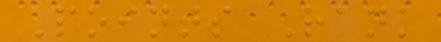Points Rank
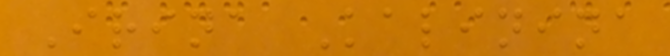Irina Kalinina
